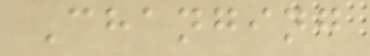Changing
